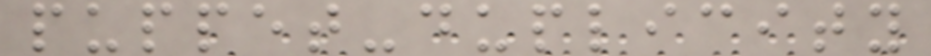puppet-duplicity
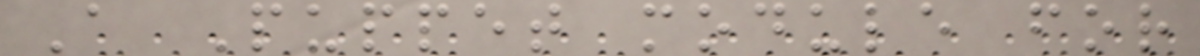A Puppet module for
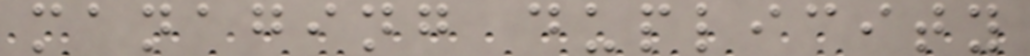managing duplicity
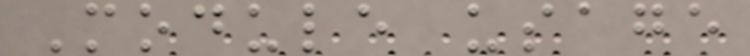Module usage
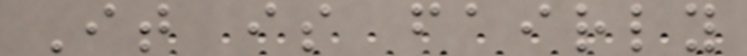It is fairly
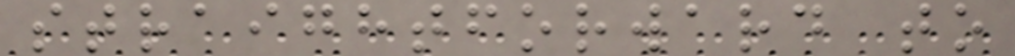straightforward to
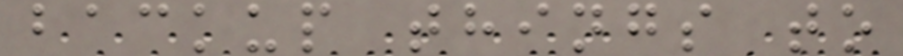backup things to
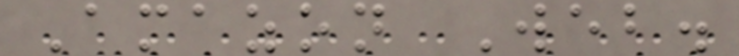Amazon Web.
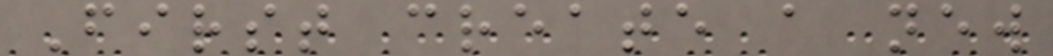First create a new
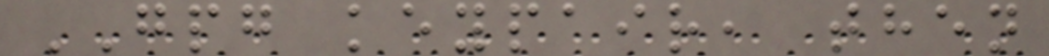GPG keypair, then
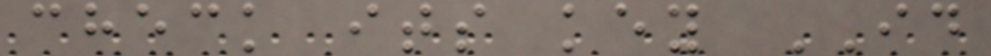check its key ID
